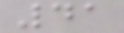41
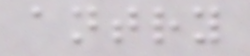antry
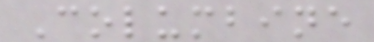Columbine
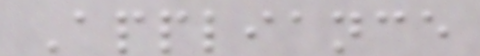Appliance
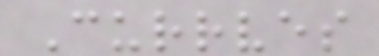Currves
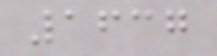1637
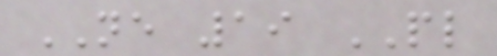NE 19 PL
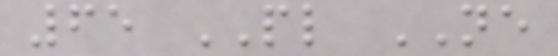65 PL NE
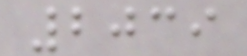2039
